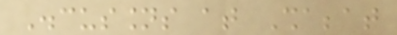Discussions at Shabbat
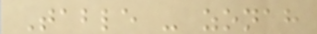Table - zonah
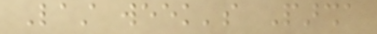Last week's Parsha
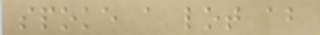spoke a lot about
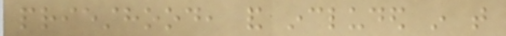priesthood, and included in that
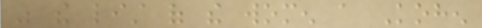was the list of the women a Kohen
